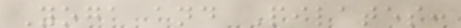Yoga and Pilates:
